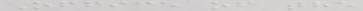Office of the
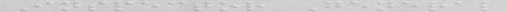Inspector General
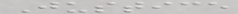Justice
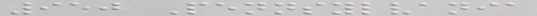950 Pennsylvania
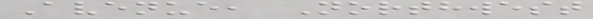Avenue, Northwest
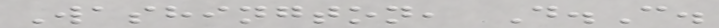Washington, D.C.
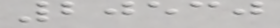20530
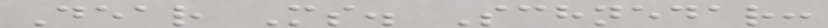Dear Ms. Schnedar:
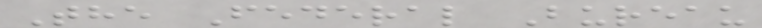The Federal Bureau
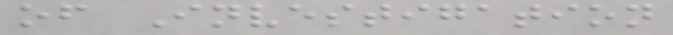of Investigation
